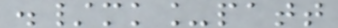./mk_patt
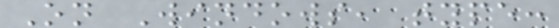On Windows, type:
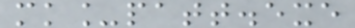mk_patt.exe
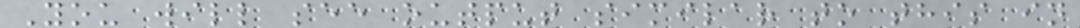You will see output similar to this in
